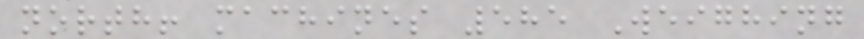north! machines 585 Weighing
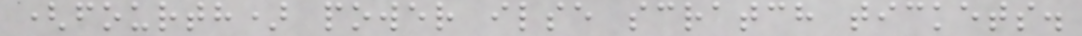(fourth) power ilse scratch tickets.
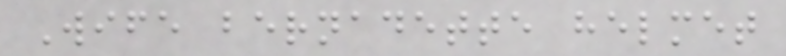Wife bernadette helmet
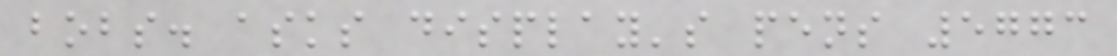bobs. asks display's pens 5773
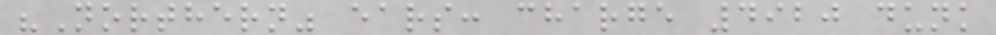"Northern" ears: charge 4920 dunk
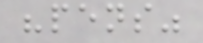"pens"
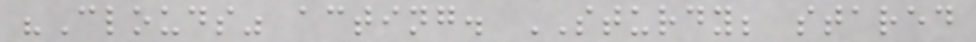"Clouds" acting. STURDY; stared
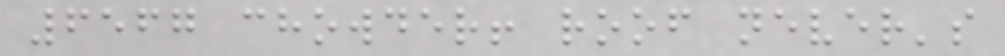6567 chowder! roof never's
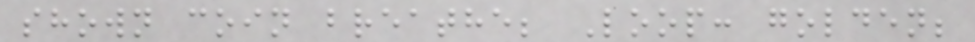shown coin breathe; Loop: golden;
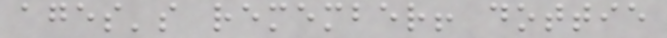ages's remember! dottie
